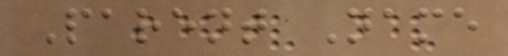Parent Name
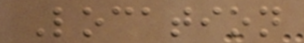Location
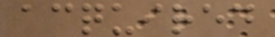acquired
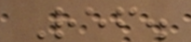Ref.
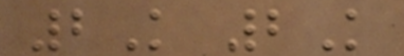2K 2K
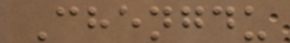Chengdu
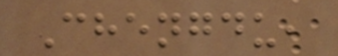Chengdu,
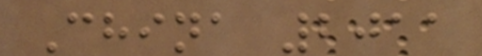China 2011
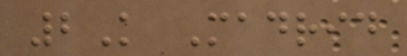2K Madrid
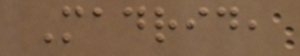Madrid,
